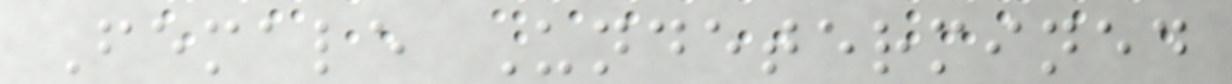Female Undetermined
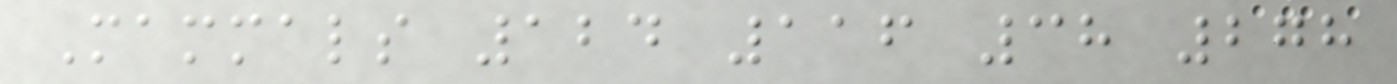Mammals 124 116 38 278
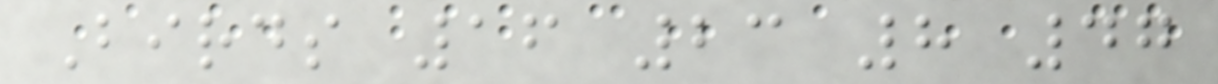Birds 16 23 8 47
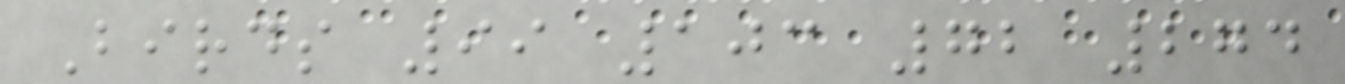Birds 99 103 72 274
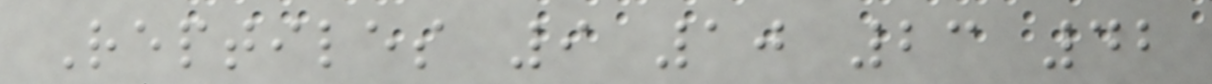Reptiles 9 10 23 42
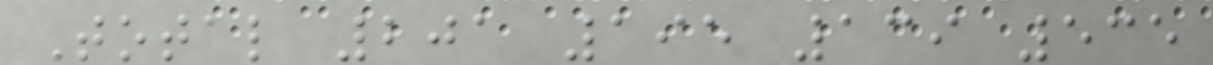Total 201 195 139 535
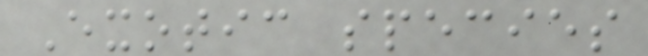Exotic species
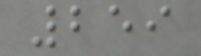259
